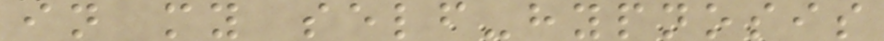in my self-hypnosis
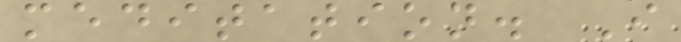meditation. I
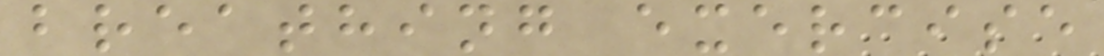breathing exercise
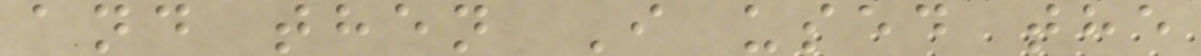and then I used the
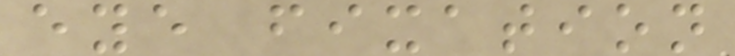eye fixation
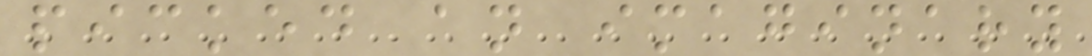picked an imaginary
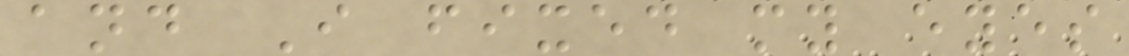and I fixed my eyes
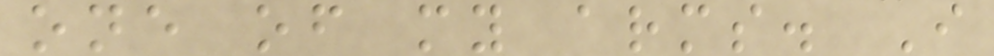one of my arms. I
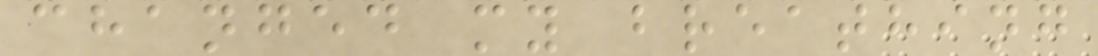changed my breathing
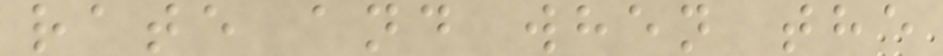rate and when the
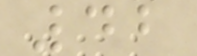42
